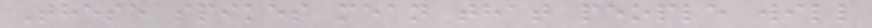These spikes mean that people will
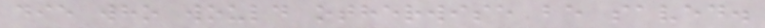die who would otherwise be saved.
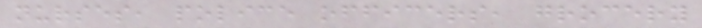nurses, police officers, grocery
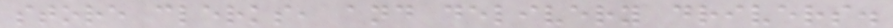store clerks, and delivery drivers.
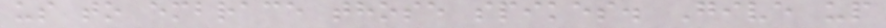us to embrace those spikes. Give up
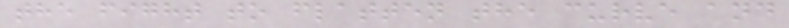the fight to flatten the curve and
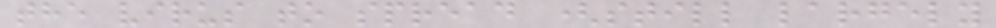the virus to spread (still largely
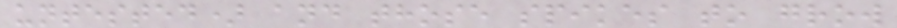untested) and those spikes to grow
